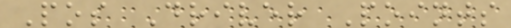Pos Driver Points
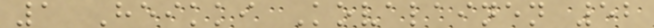1 Heikki Kovalainen 52
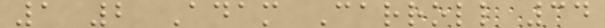1 2 Adam Carroll 34
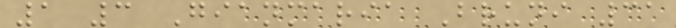1 3 Gianmaria Bruni 31
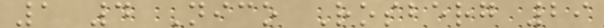1 4 Nico Rosberg 29
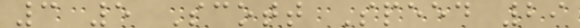3 5 Scott Speed 29
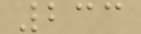233
